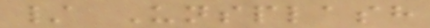/ Unsplash
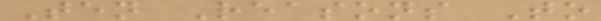Ten Reasons To
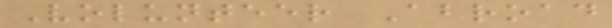Volunteer Abroad
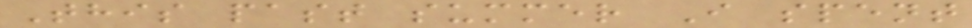This past summer I spent
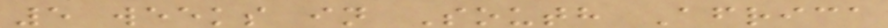5 weeks in South Africa
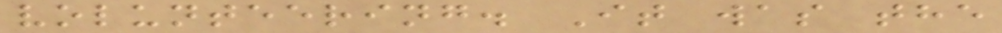volunteering. It was the
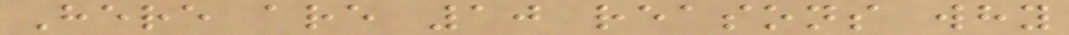Here are 10 reasons why
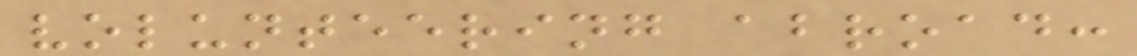volunteering abroad:
